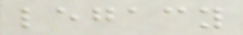legacy
